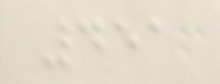451
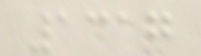1317
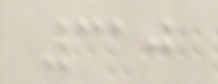310
